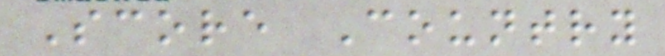Score Country
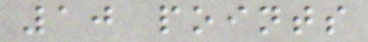10 points
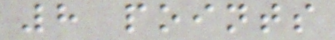8 points
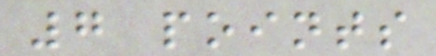7 points
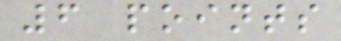6 points
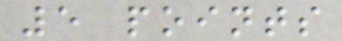5 points
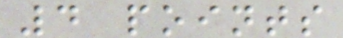4 points
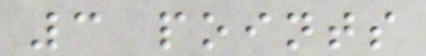3 points
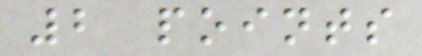2 points
